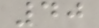40
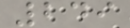249
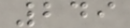249
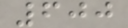600
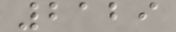2129
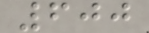600
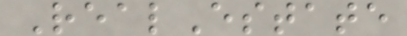RealEstate
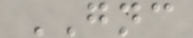GNC
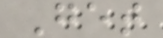Get
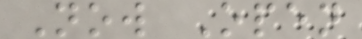Now Open
